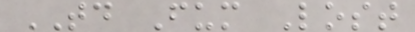TD Fum Lost
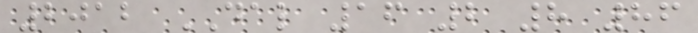2012 DAL 16 2 8 86
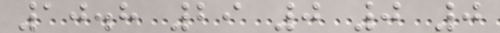10.8 29 0 0 0
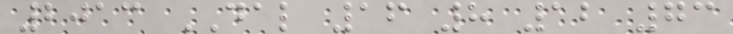2013 DAL 16 8 12 73
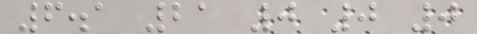6.1 21 0 0 0
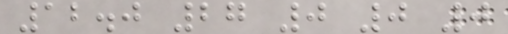12.0 27 0 0 0
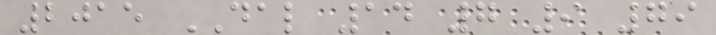2015 DAL 14 7 9 79
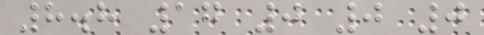8.8 17 0 0 0
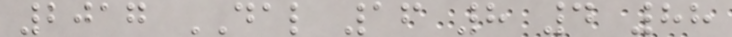2017 DAL 16 8 4 88
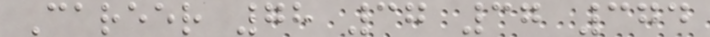Career 78 37 37 374
